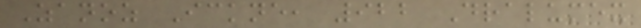Zanoz Ickne, 922 Dralumex
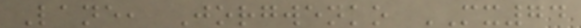Lane, Jorgwenko MX74
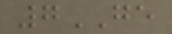7GE
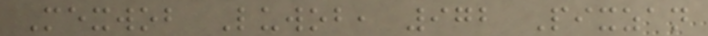Mexwob Luwob, 972 Pixzan
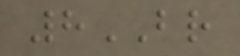8BR
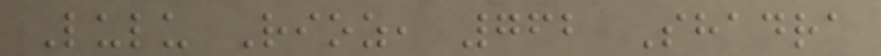Lulu Rioz, 762 Shadra
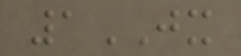1JX
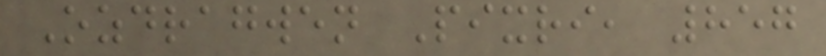Ozdragwen Pixri, 857
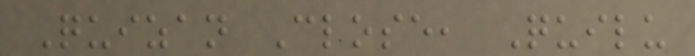Quizan Close, Quilu
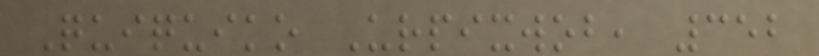Quiquiko Urpixwob, 352
